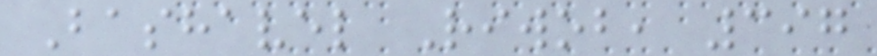Bashavel Riwob, 397
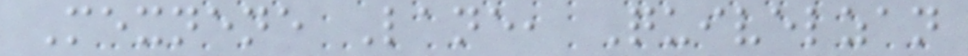Mexnene Lane, Quivelzan
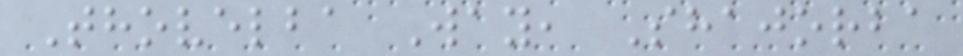Thovelba Way, Shajorba
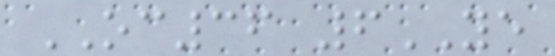OC36 6YE
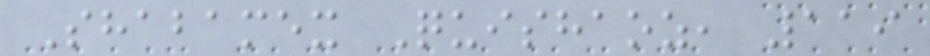Shabamex Quishaoz, 119
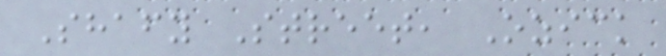Shafy Street, Ozick
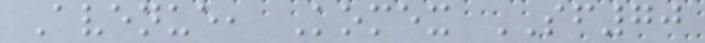Avenue, Komex SF70
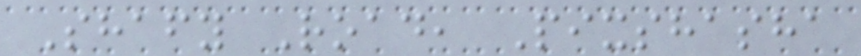Shafy Road, Pixshasha
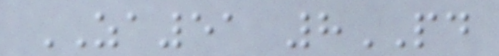ZA51 8PD
